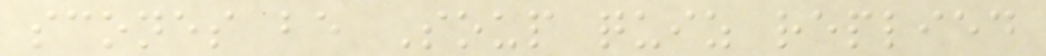scones be Soup quiz replied
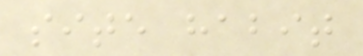site habit
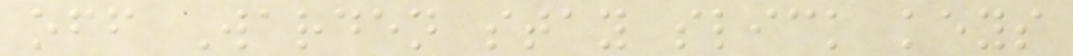off Warden stay slick keys
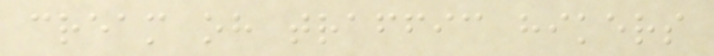cream oh traffic hikers
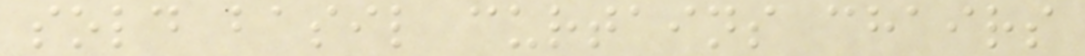sold basil curtains chairs
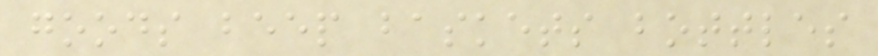goods beep baskets bottles
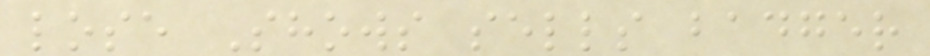lose Shows sells badger
